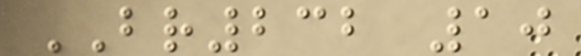BR232 10
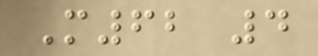M62 4
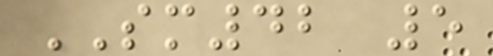SM42 5
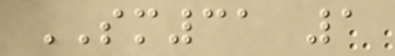SM31 1
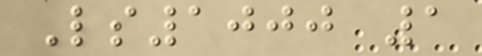Ls1000 1
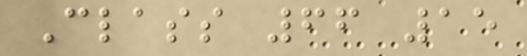Class 66 15
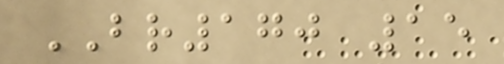BR170 15
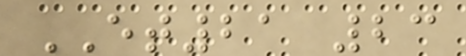ET21 23
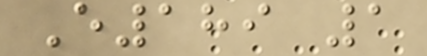E189 1
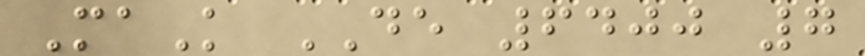MaK DE 6400 7
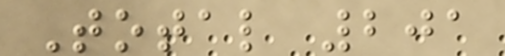Total 201
